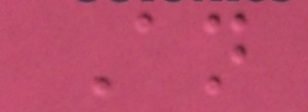An
